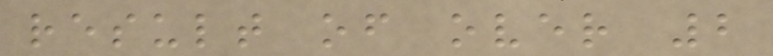result of over 2
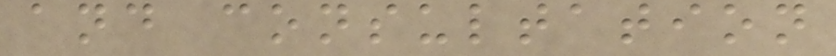and consultation
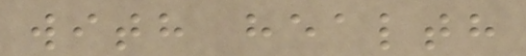with health
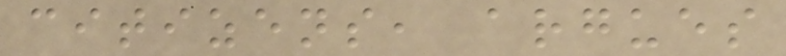citizens, argues
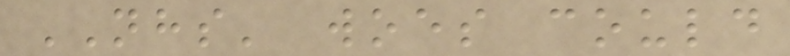NHS' woes could
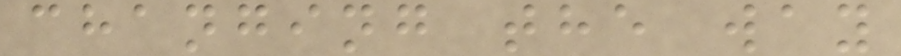changing the way
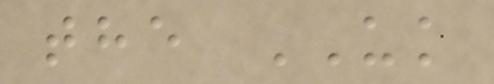the UK
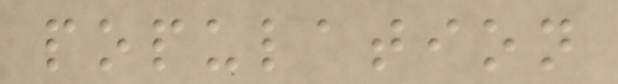population
